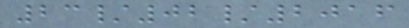23/02/2016
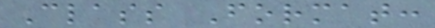Class Format:
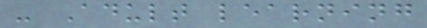- Adult learning
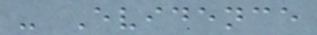- Evidence
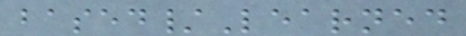based/Learned
